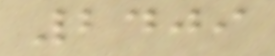2409
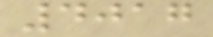4017
